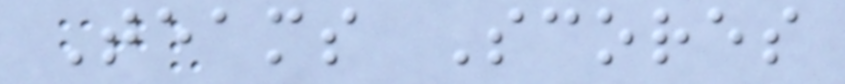Teams Scores
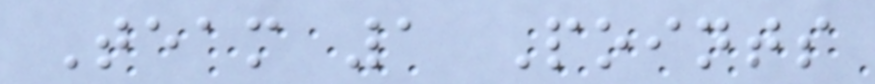Team 1 Points
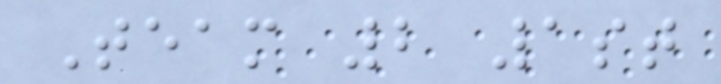Team 2 1st
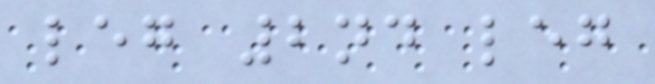leg 2nd leg
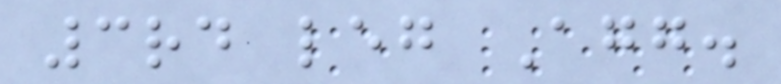3rd leg Agg.
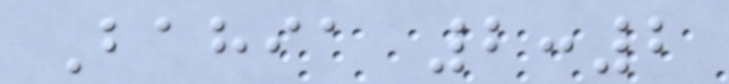Bahia 2:2
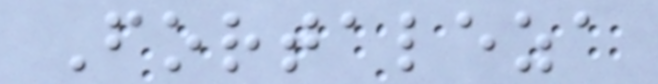Fortaleza
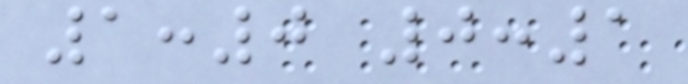1:0 0:1
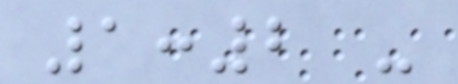1:2 -
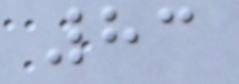83
